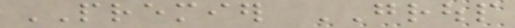PREMIER GROUP
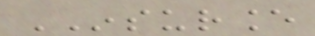INSURANCE
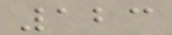123
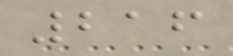216
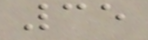35
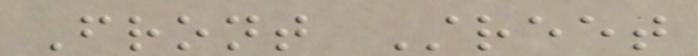Front Street
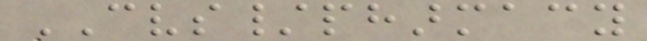CVS/pharmacy
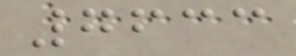7633
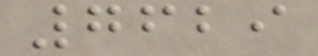7629
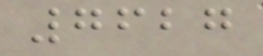7627
